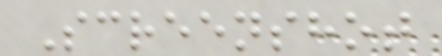Screenshot
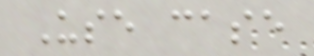Use case
